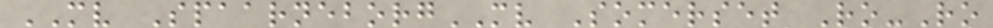MV SpaarneborgMV Somerset Ro-Ro
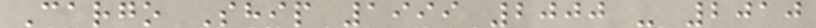Cargo Ship 1999 2000 - 2010
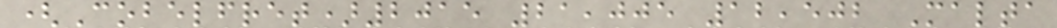(Cobelfret)2015 21,005 12,502 Malta
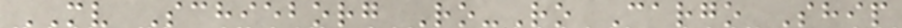MV Schieborg Ro-Ro Cargo Ship
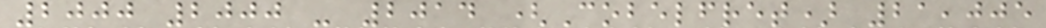2000 2000 - 2014 (Cobelfret) 21,005
